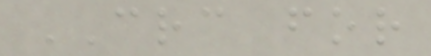CRC for
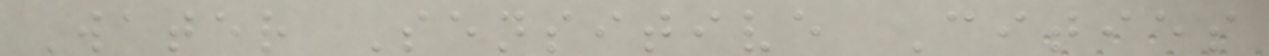Water Sensitive Cities
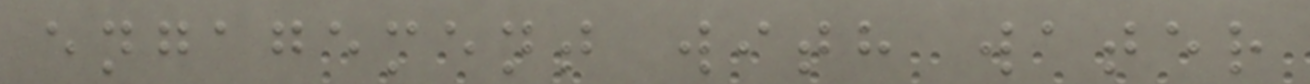engagement with water
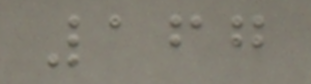167
